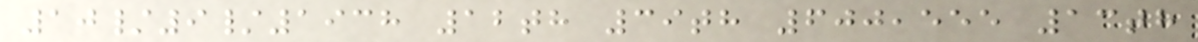10/9/1938 12th 39th 600,555 13th
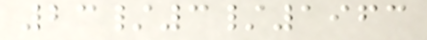23/3/1963
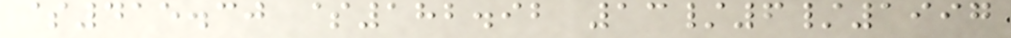$415.30 $182.92 13/6/1997
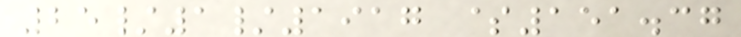25/1/1917 $151.37
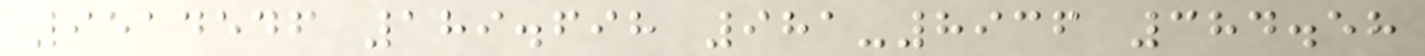9514546 189.698 981-8936 384.58
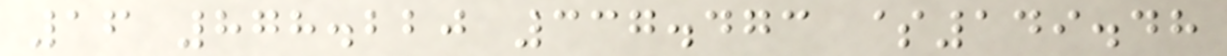16 878.220 337.473 $149.48
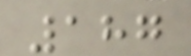187
